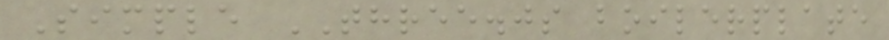Simple THREE.js boilerplate
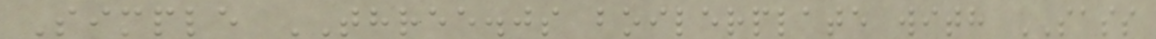Simple THREE.js boilerplate with SASS
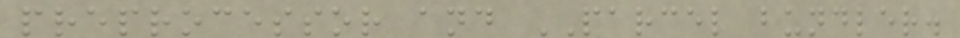preprocessor and PARCEL bundler.
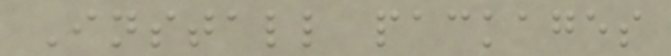Install packages
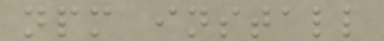npm install
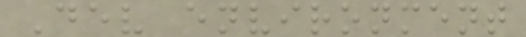Dev environment
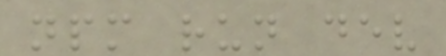npm run dev
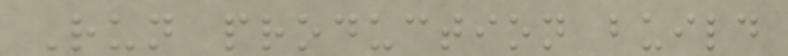Run production build
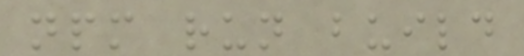npm run build
